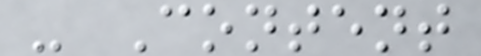- Content
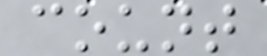count
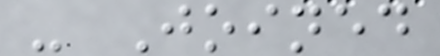- Joined
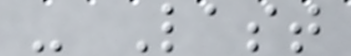- Last
